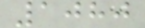1080
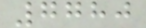7780
